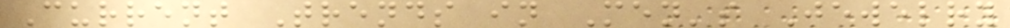Current Trends in Men's Jewelry
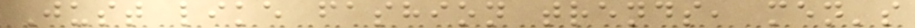Just like fashion trends, men's
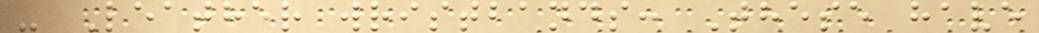- Leather wristbands: These have
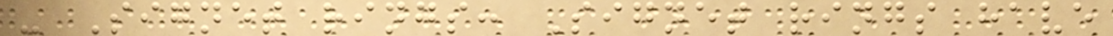- Signet rings: Signet rings have
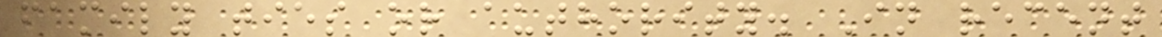family ties or authority. In recent
